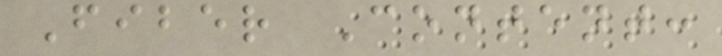Fiber Content:
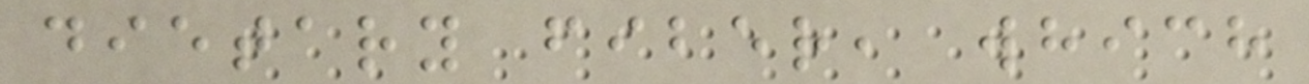dietary fiber, which
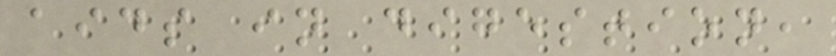aids in digestion,
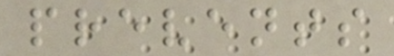prevents
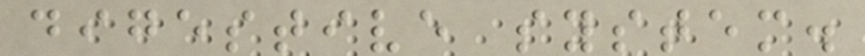digestive system.
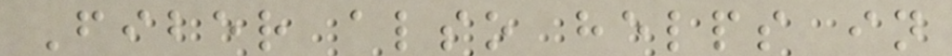Fiber also helps in
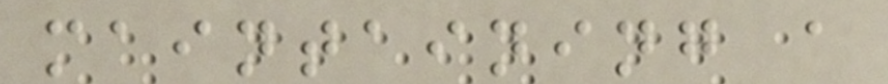maintaining a
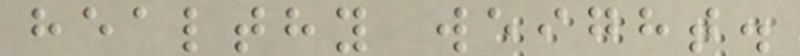healthy weight.
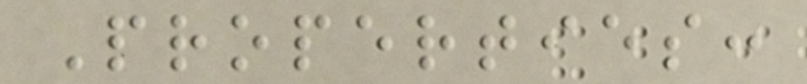Properties:
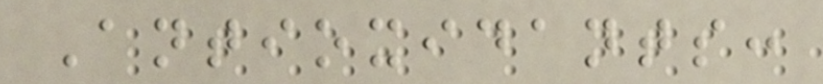Antioxidants:
